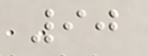90
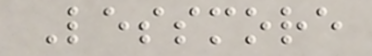Lessmore
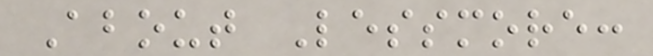About Lessmore:
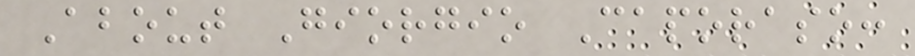About Giorgio Caporaso:
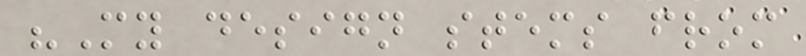"My design stems from
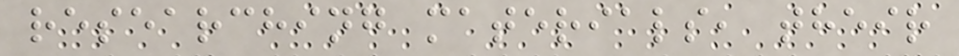researching materials, their
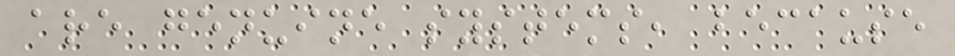are genuine systems, because
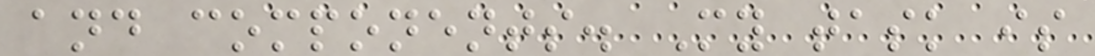and components. My task is
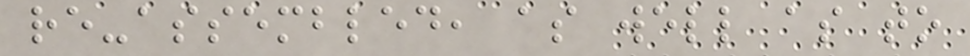re-assembled, as well as to
